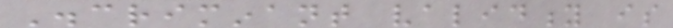Discriminant validity is
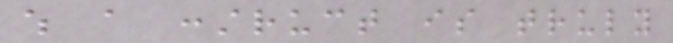which a construct is truly
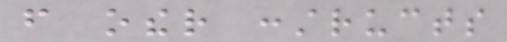from other constructs
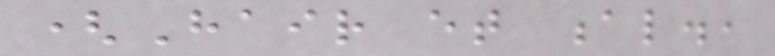(Hair et al.,
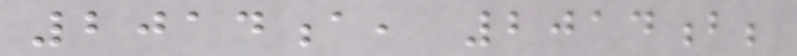2014a, 2014b;
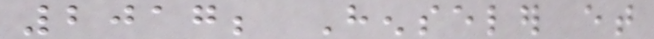2017; Henseler et
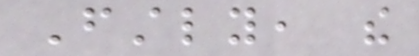Firstly, the
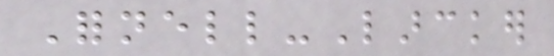Fornell-Larcker
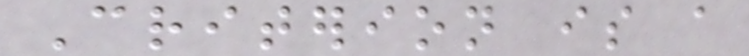Criterion is a
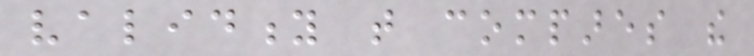validity that compares the
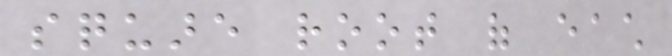square root of each
